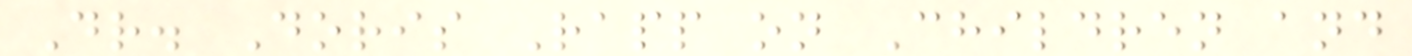Dr. Doris Rapp on Children and
